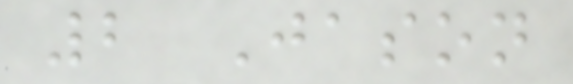2 Jason
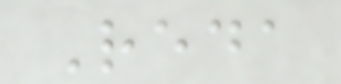Reda
